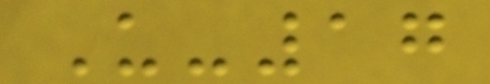U-17
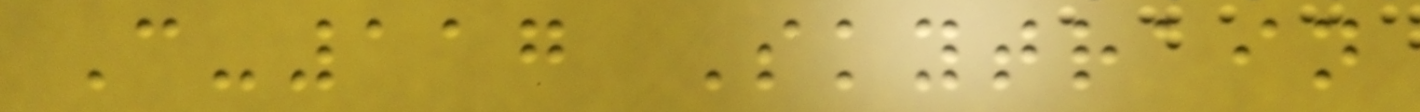C-117 Skytrain
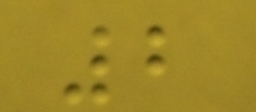2
